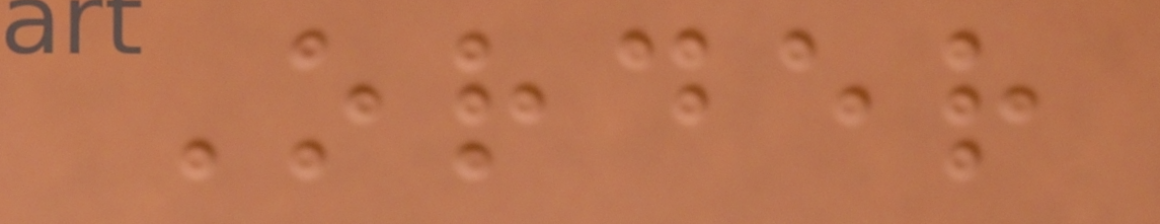Order
